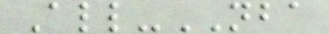All-NBA
